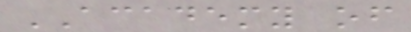ACADEMY of
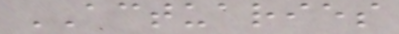ACTUARIES
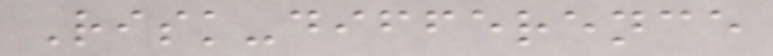Risk-difference
